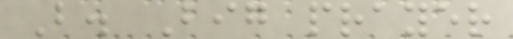B. Big prayer
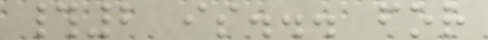#2 is... for
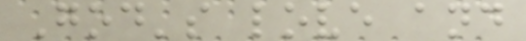God's love and
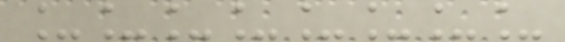________
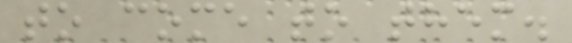to come to them.
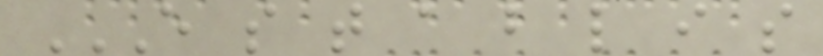E S T A B L I S
